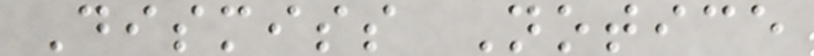Dismiss Notice
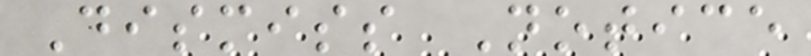Dismiss Notice
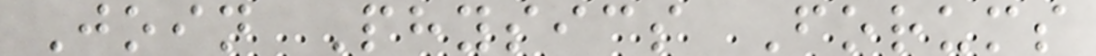Join Physics Forums
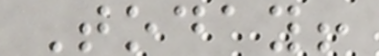Today!
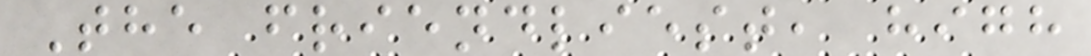The friendliest, high
